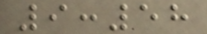9:58
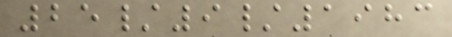25/9/1983
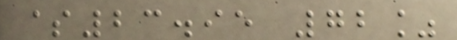$23.95 72%
